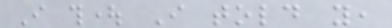I thought I told you,
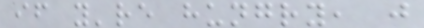if you're hungry, just
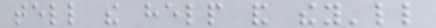tell the help and they'll
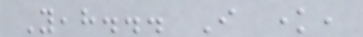Yeah... I know,
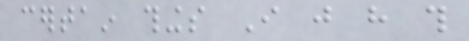certain things I just have this
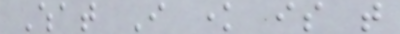What I know is that
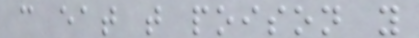can eat that poison you
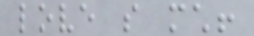love so much!
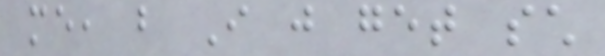me, but I just get such
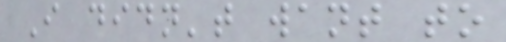I didn't want to
